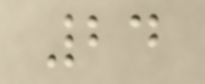24
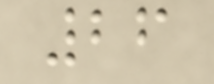26
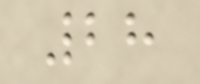28
